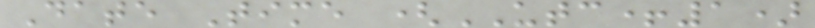Date Time (UTC+1)
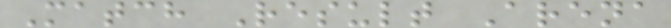Match Result Arena
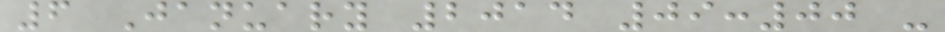6 January 2014 09:00 -
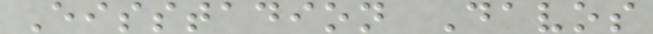Eisstadion Davos
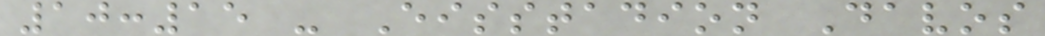10:15 - Eisstadion Davos
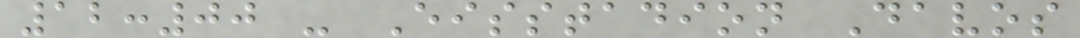12:00 - Eisstadion Davos
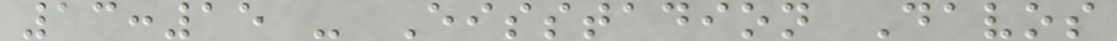13:15 - Eisstadion Davos
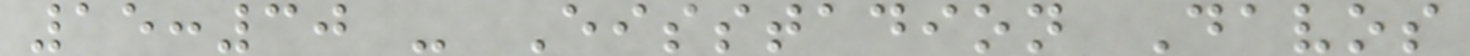15:30 - Eisstadion Davos
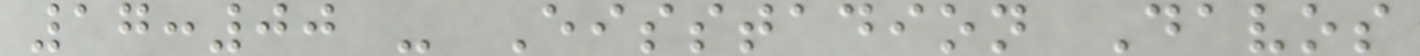17:00 - Eisstadion Davos
